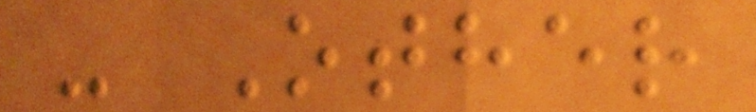- Other
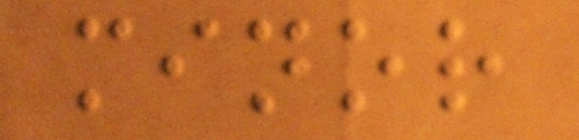minor
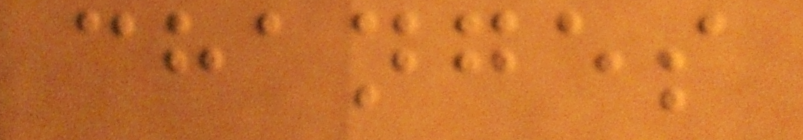changes
